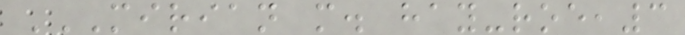MIRIAN M. HAY-ROE,3
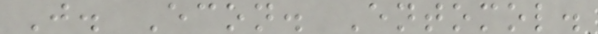J. Econ. Entomol.
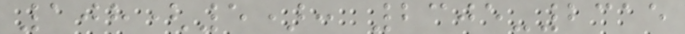108(5): 2305-2315
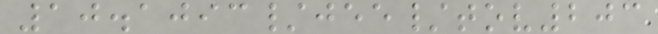10.1093/jee/tov203
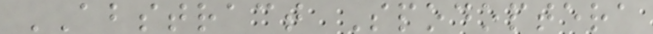ABSTRACT Spodoptera
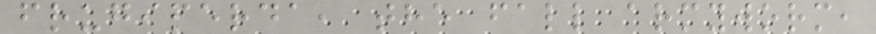frugiperda, the fall armyworm,
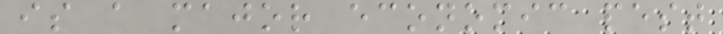is a major economic pest
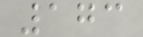173
